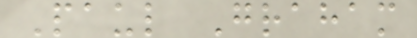Paul Graham
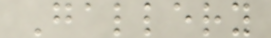Gallery
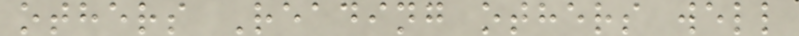others Reading others well
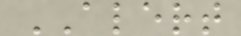ALERT
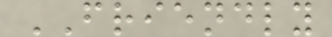FRIENDLY
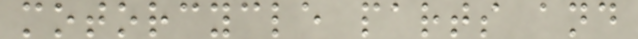motorcycle parts and
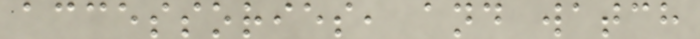accessories, and watch
